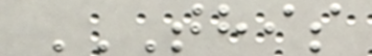THIS
